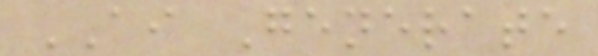AI Generate
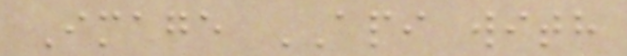Image API with
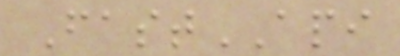FastAPI
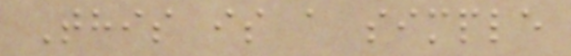This is a simple
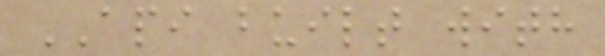API built with
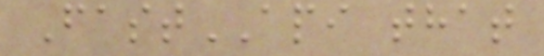FastAPI that
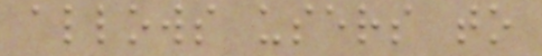allows users to
